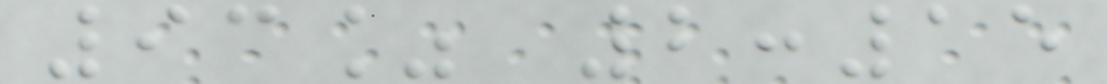93% 2:15
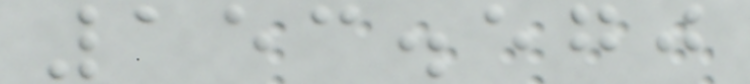153.570
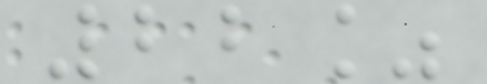22%
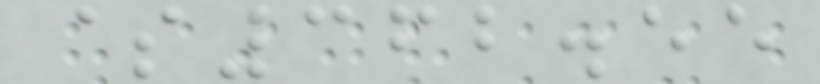$362.55
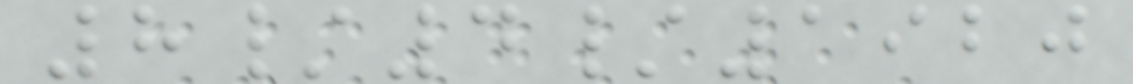8/4/1920
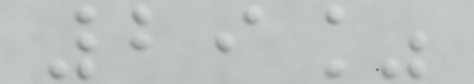29%
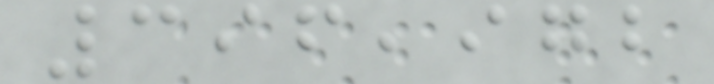396,972
